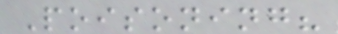Poisoning?
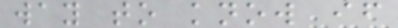way to know if
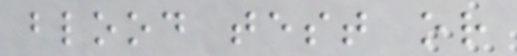blood test or
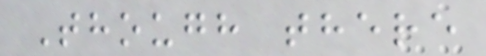Though there
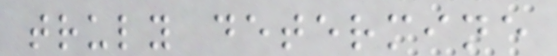truly determine
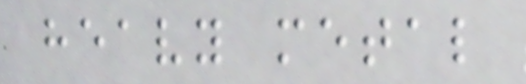heavy metal
